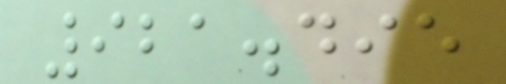921.495
